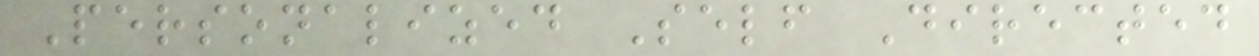Personalized Self Directed
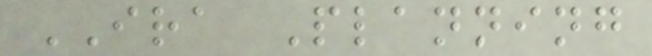IRA Planning
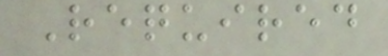Required
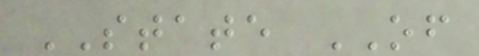STATE OF
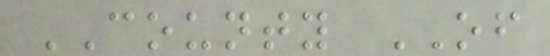COUNTY OF
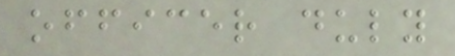officer duly
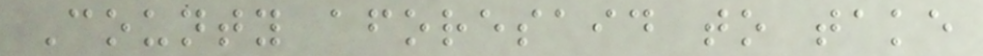County aforesaid to take
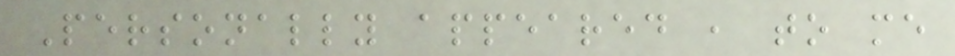Personally appeared , to me
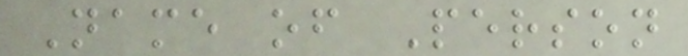Name of Person
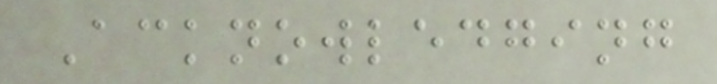Acknowledging
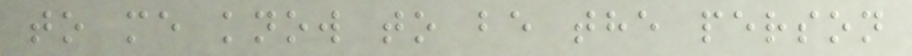to me know to be the person
